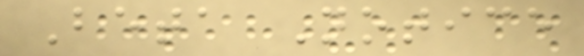Beta Notice
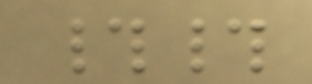##
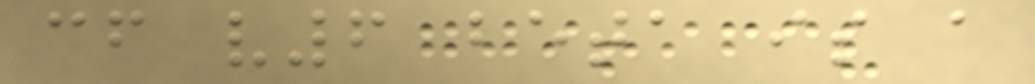cf v6 beta is a
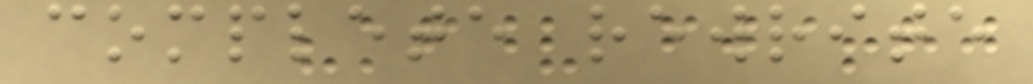complete rewrite
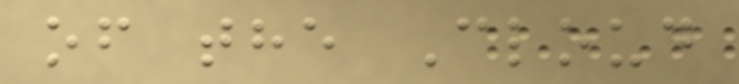of the Cloud
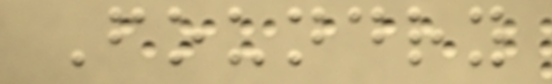Foundry
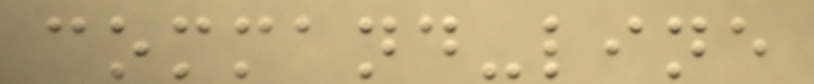command-line
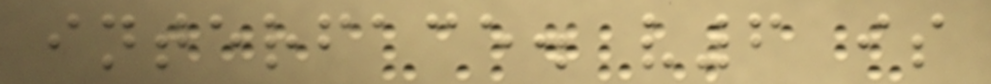interface. v6 is
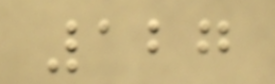127
